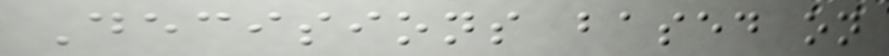Decisions based on
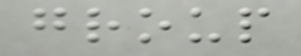group
